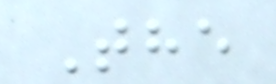The
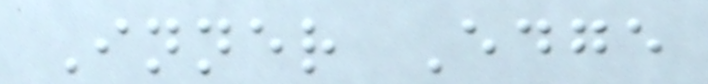Inner Edge
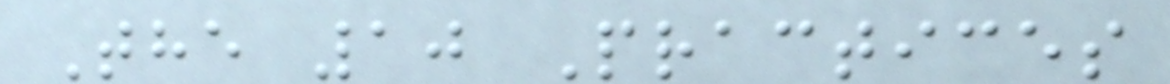The 10 Practices
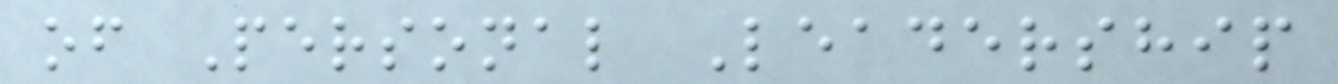of Personal Leadership
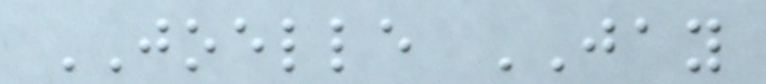JOELLE JAY
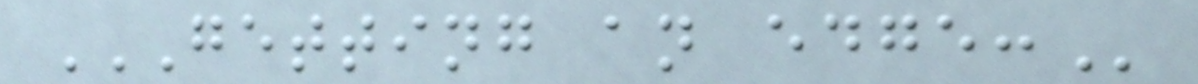GETTING AN EDGE:
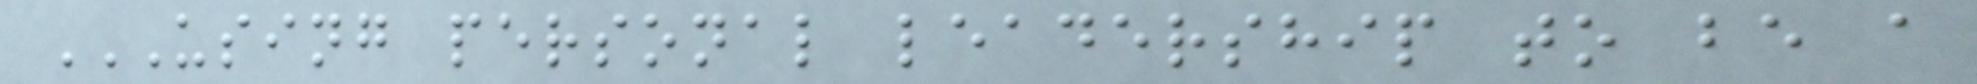USING PERSONAL LEADERSHIP TO BE A
